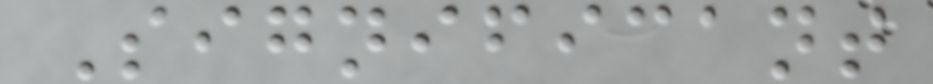Significant
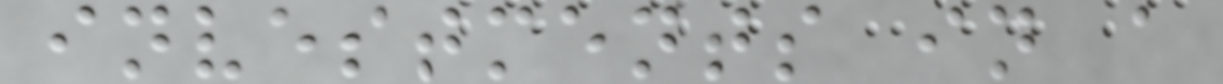investments in a
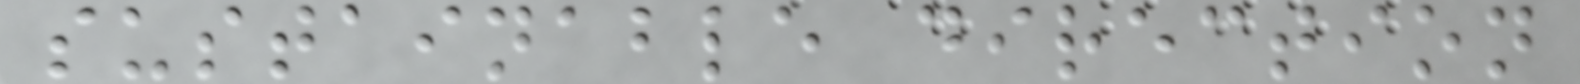sustainable direction
